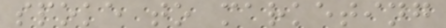spoke to marketing
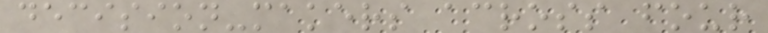decision-makers across four
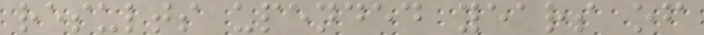results upended years of
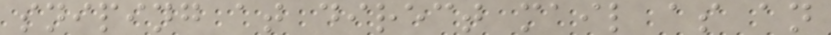sniping at direct mail as an
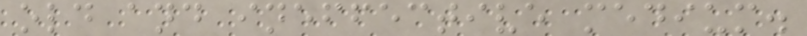old and ineffective medium.
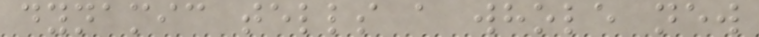dynamic tells a whole new
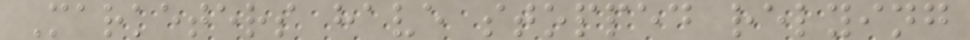Marketers have stopped relying
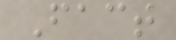Fact
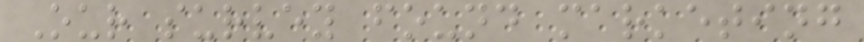Our survey found marketing
